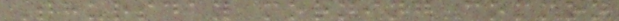Thursday morning common
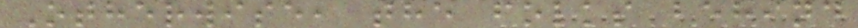Otherwise, the folks behind
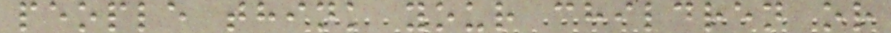people think your children or
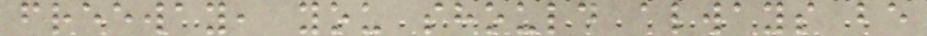freeway, you should always be
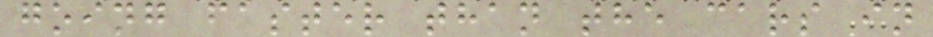going faster than the cars in
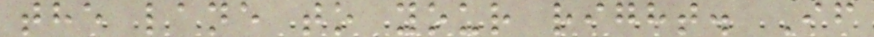the lane to your right. If
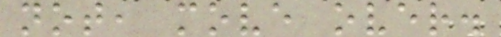not, move over.
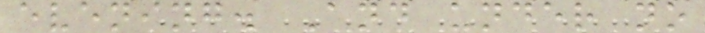evening. And under no
